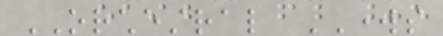ORCHESTRAL WORKS
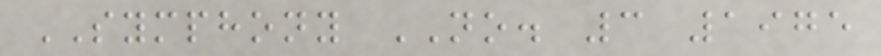SYMPHONY NO. 3 1975
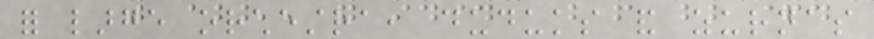for large orchestra, duduks and zurnas
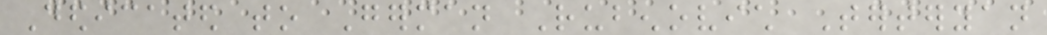Dedicated to German Rubenovich Terteryan
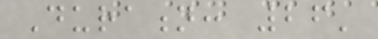Duration: 26'
